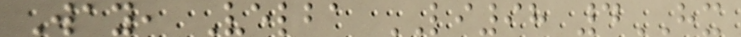Way, Velba LI98 4HX
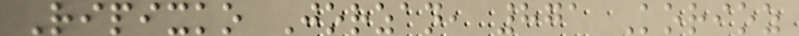Ripixko Jorzan, 871 Korioz
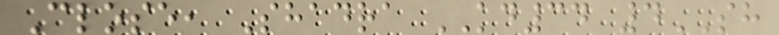Close, Shadra KD34 4SH
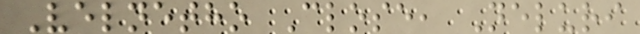Velnetho Close, Neluri
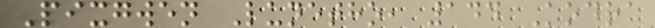Pixgwen Lunetho, 144 Kodra
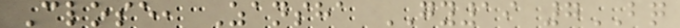Close, Zansha GY19 7BQ
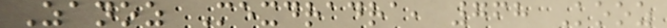Zanoz Mexdradra, 768 Kooz
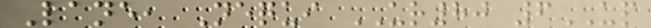Lane, Nequi UR80 6UP
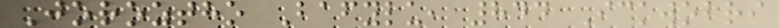Joroztho Bafylu, 844 Ickwobri
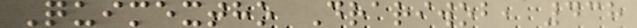Quimextho Drariwob, 438
